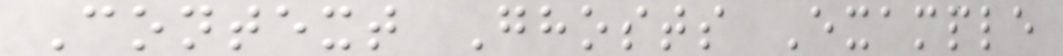Context Ghosts Example
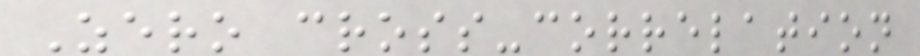Zero cross-correlation
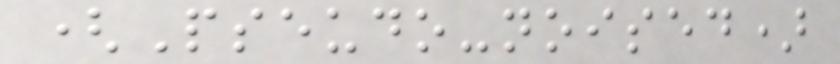(Pseudo-noised)
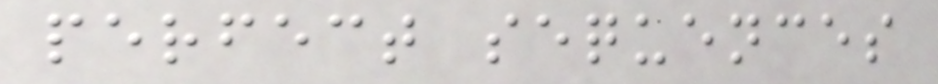perfect sequences
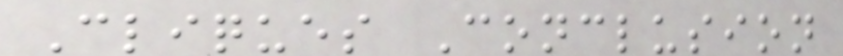Cliques Conclusion
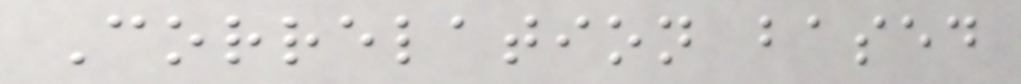Correlation based
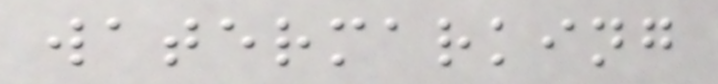watermarking
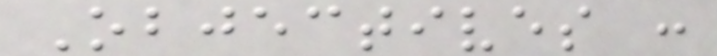Objectives :
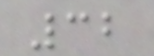32
